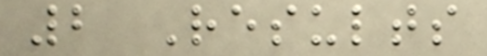2 Results
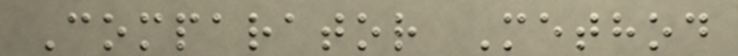Comparator Method
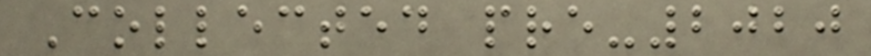Collected pre-2020
